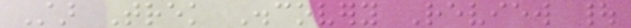Star Trek Discovery Review |
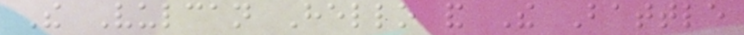The Vulcan Hello and The Battle
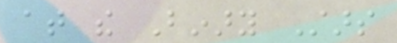at the Binary Stars
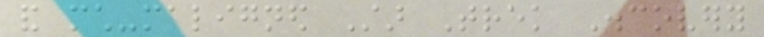and much-maligned Star Trek Discovery
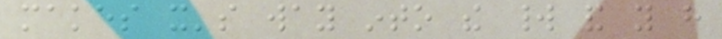makes it's way into the world and you have
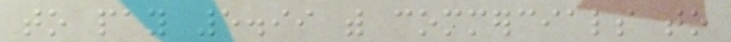to pay 5.99 with commercials to
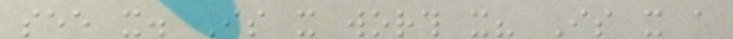see it. Is it worth it? Is it a
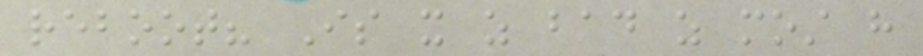reboot? Is it as bad as most have
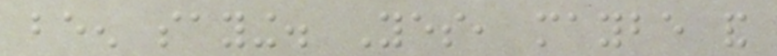been saying. Yes, maybe and
